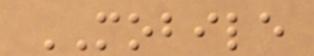MOBILE
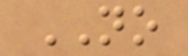NO
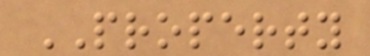PROPERTY
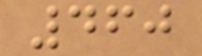460
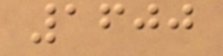1600
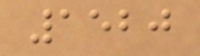1520
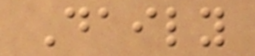Daily
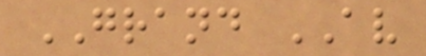GRAND AV
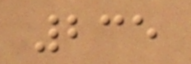235
